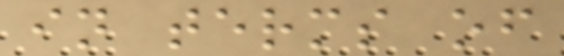in terms of
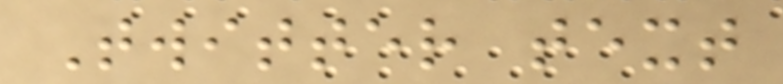Twitter text
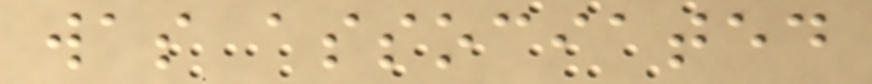was associated
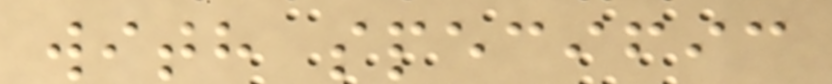with specific
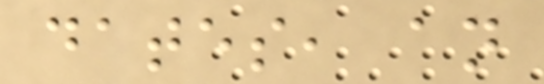dates, an
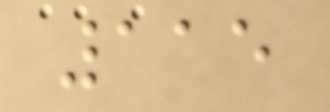115
